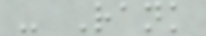- Rank
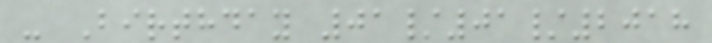- Birthday 01/01/2018
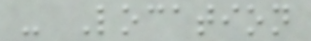- Location
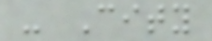- City
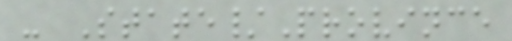- State/Province
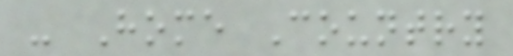- Home Country
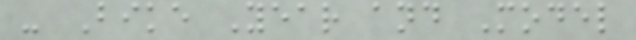- Bike Year and Model
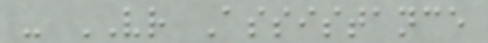- VR Assistance
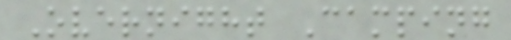Overnight Camping
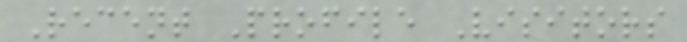Recent Profile Visitors
